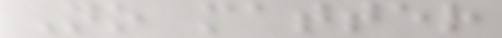No matter
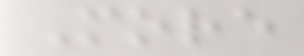More
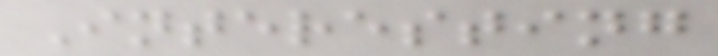Interesting
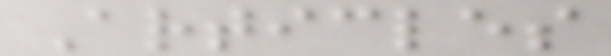Articles
